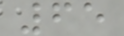65
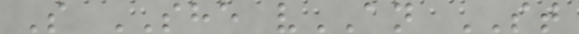S SHE vAN ST
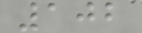102
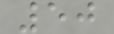50
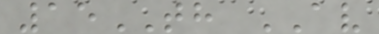15TH AV
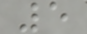5
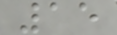15
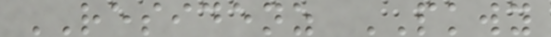RESIDENZ PKWY
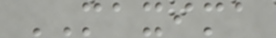MAXIMA
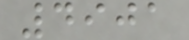4901
